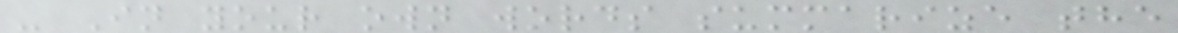- In your own words summarize the
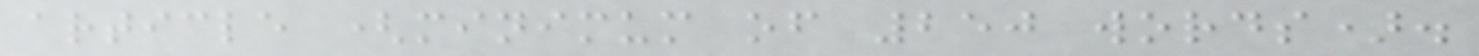article (minimum of 250 words).
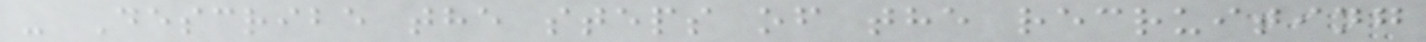- Describe the steps of the recruiting
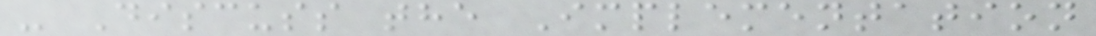- Discuss the Implementation
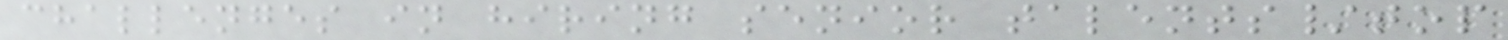challenges in hiring senior talents/top
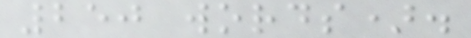250 words).
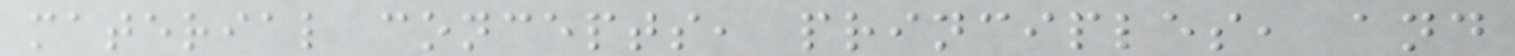material concepts, principles, and
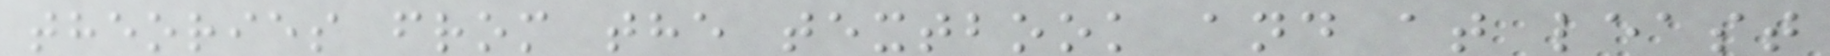theories from the textbook and at least
